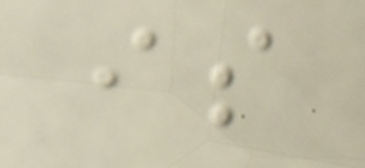is
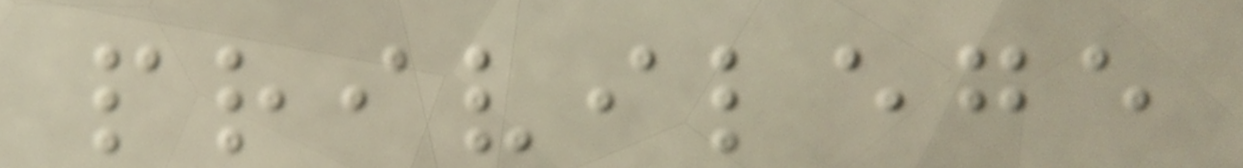privilege
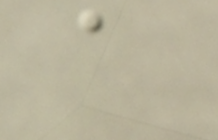a
